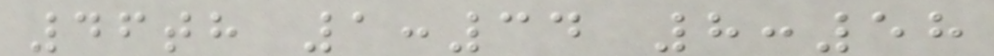46th 1:34 8:58
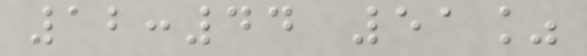12:44 51%
